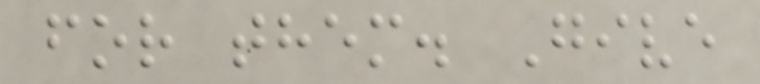for them. Give
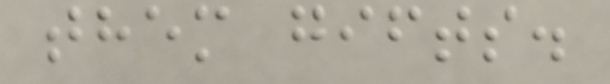them gifts.
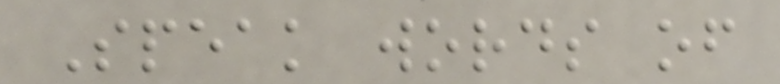Speak words of
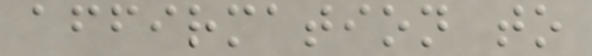affirmation to
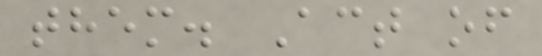them. Act of
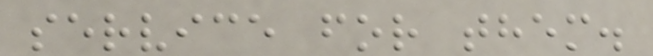service for them.
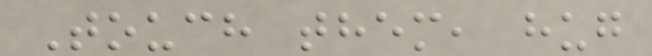Touch them, hug
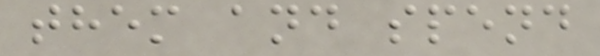them and spend
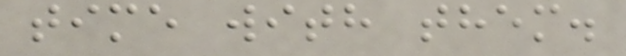time with them.
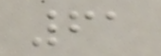61
